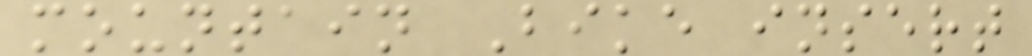mountain Bike insert
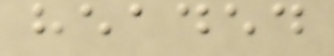headed
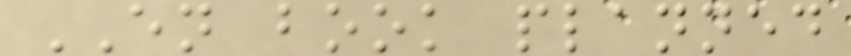EN book planned
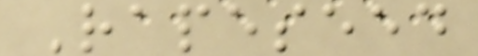Rapeseed
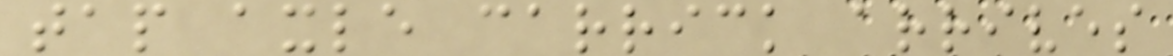tap axle carrick arrives
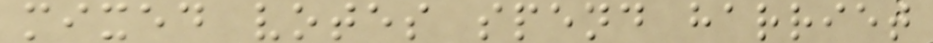mixed votes spend harriet
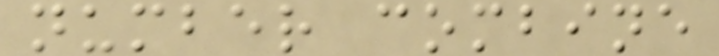number combine
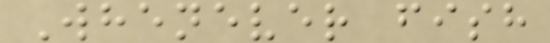Whenever fish
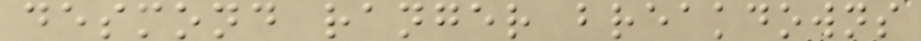desmond ranger breakdowns
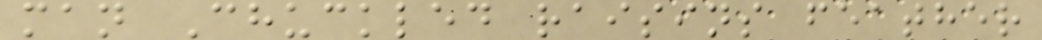man Chuckled raisins feather
